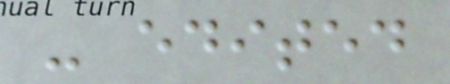- edited
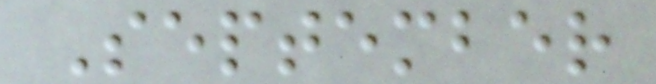September
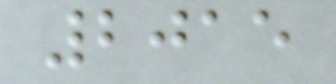2015
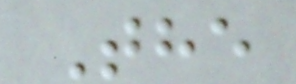The
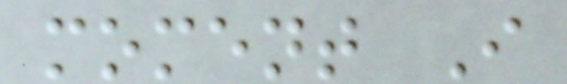moment I
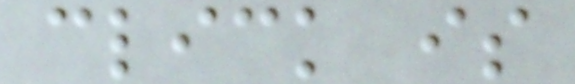click is
